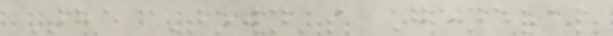The Town's General
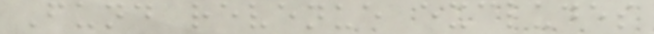Fund revenue excludes
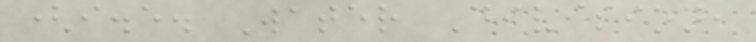(i.e. Water Division,
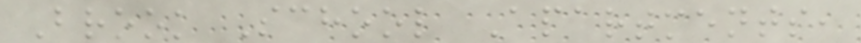Brook School Apartments,
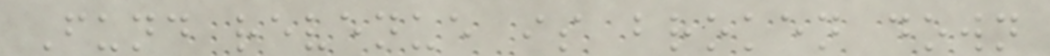Fund revenue is broken down
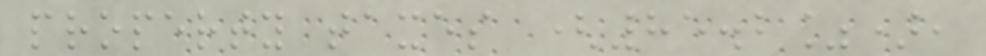property taxes (85.2%),
